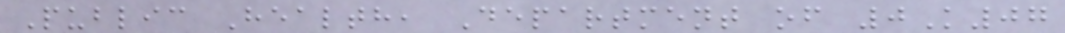Public Health, Department of 0K07
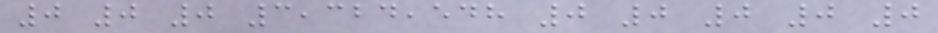0 0 0 3,324,548 0 0 0 0 0
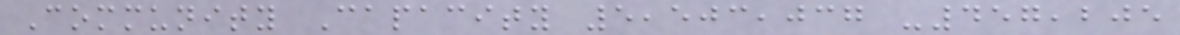Community Capacity 5,503,037 -457,205
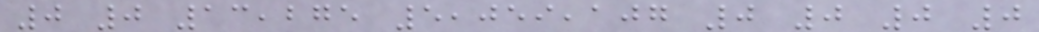0 0 13,275 5,059,107 0 0 0 0
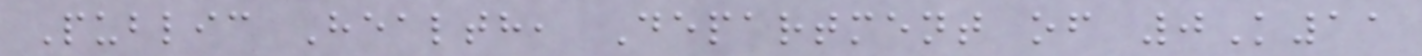Public Health, Department of 0K11
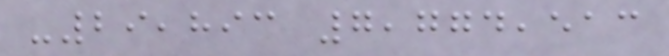-29,893 7,774,513
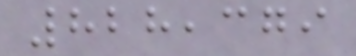828,379
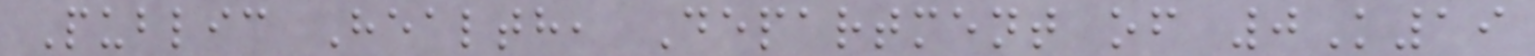Public Health, Department of 0K19
